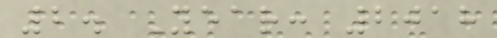2. Year: 2018
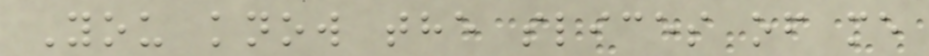You know the slices of me
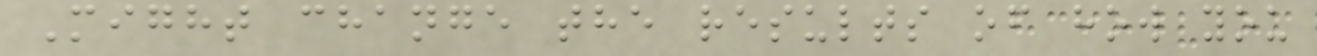Might change the results of how you
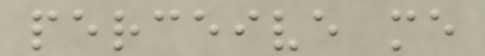perceive me
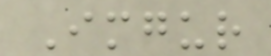Imgur
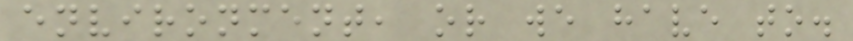environment, or we have to.
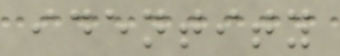identity
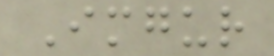Imgur
